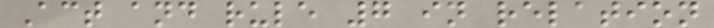Act and rule 7 in relation
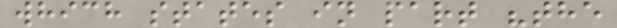which states in part "the
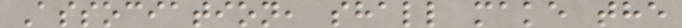Association, shall make the
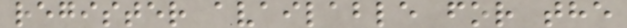register available for the
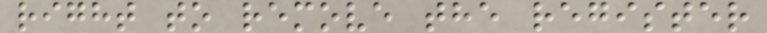right to remove the register
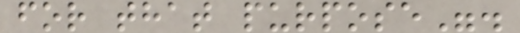for that purpose".
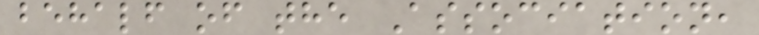behalf of the Association,
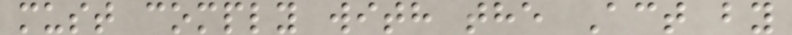must comply with the Act by
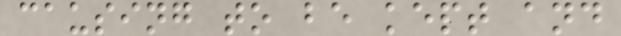causing to be kept and
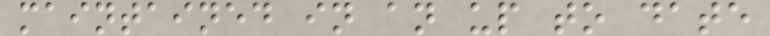maintained in an up to date
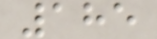185
